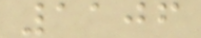1106
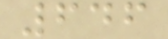646
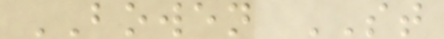BOWEN ST
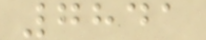7841
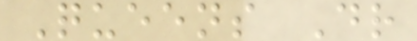Queens Dr
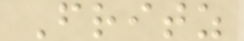Fritz
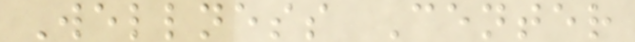Wellness Center
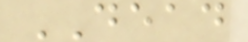DEAD
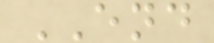END
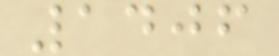1406
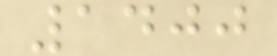1400
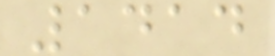1414
